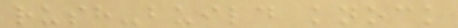rush-build knock
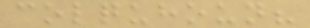colquhoun?
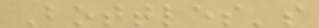Bottles's
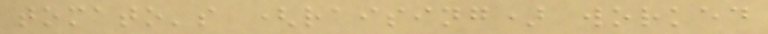tomato's (raising) worked
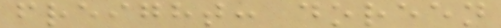freight: doreen
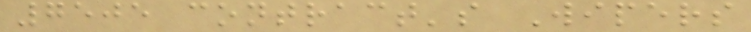7505 contract's Wipers
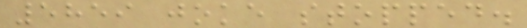5859 joke stopped.
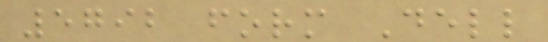5792 form Dell
